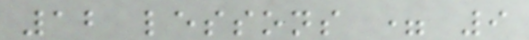12 lessons = 9
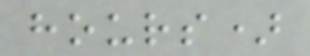hours)
